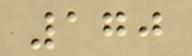170
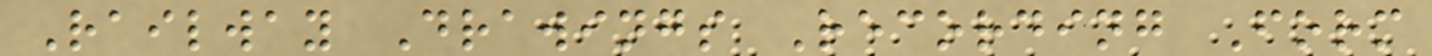Railway Drawings Recording Form
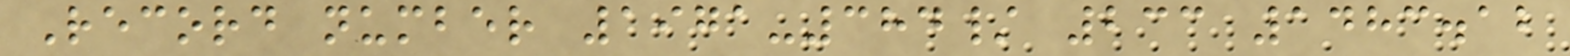Record number 1971-384/ 233 1483.12
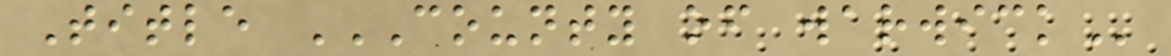Title COUNTY OF WARWICK
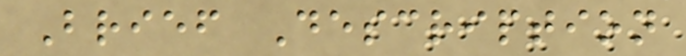Brief Description
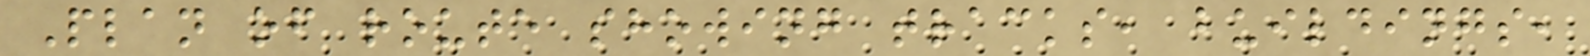Plan of route showing tracks, buildings,
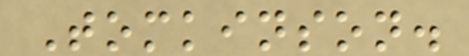Tomkinson.
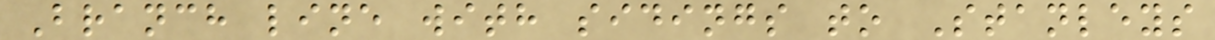Branch line with sidings to Stanleys
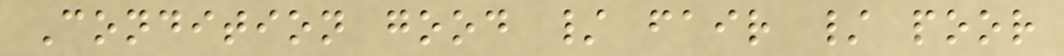Condition good / fair / poor
